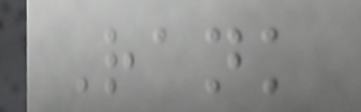Rank
